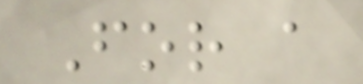For a
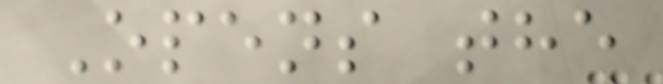Opens the
